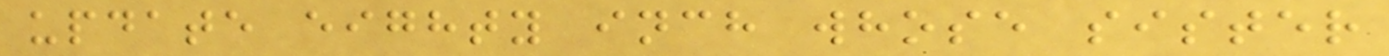update eighty inch whose sister
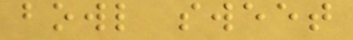bowl sweet
